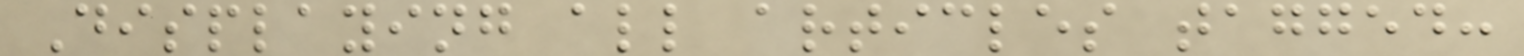Displaying all articles tagged:
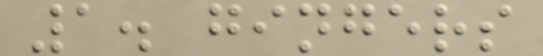1. gingers
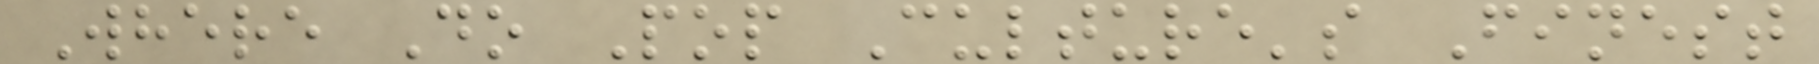Where Do Pop Culture's Finest
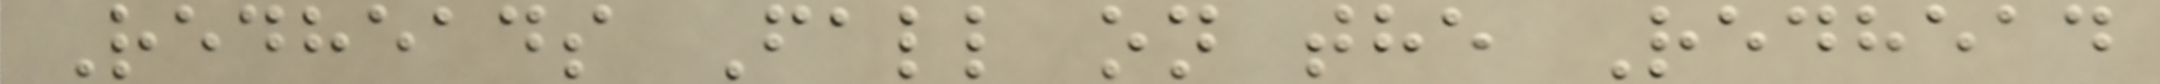Redheads Fall on the Redhead
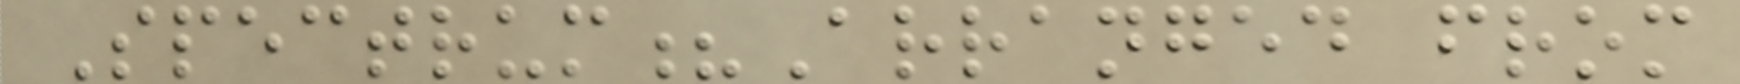Spectrum?Arranged from
